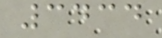3434
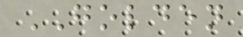GOLDEN
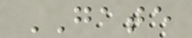GATE
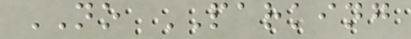NO PARKING
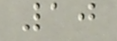10
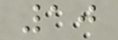10
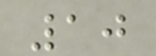10
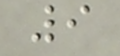9
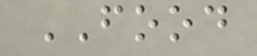FOOD
